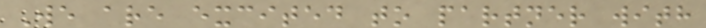We are excited to partner with
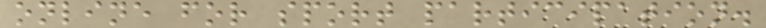online for sport participation.
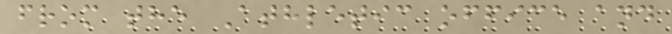from the Athletic office and
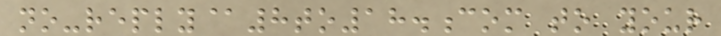no-reply@8to18.com to your
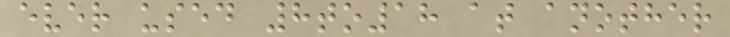ever used 8to18 at another
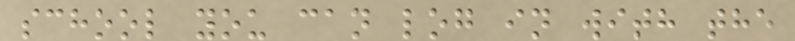school you can log in with the
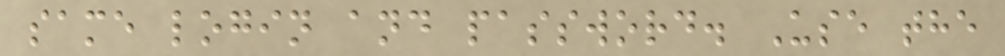same login and password. Use the
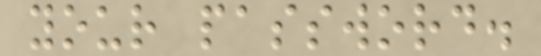your password.
